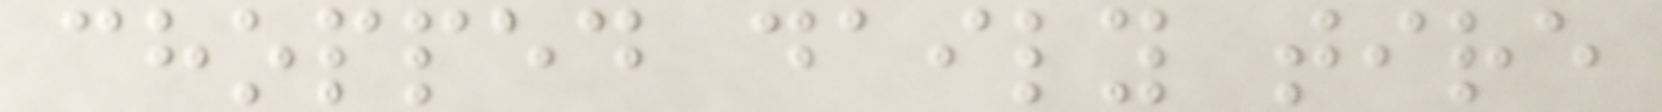chopped daily tire
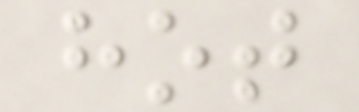hot
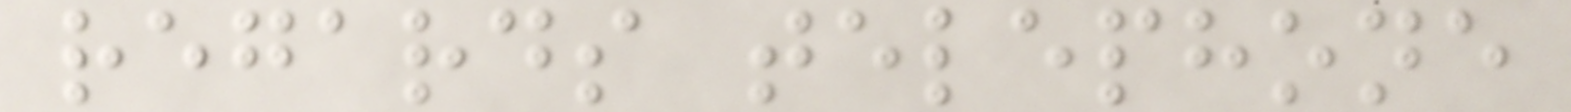regards telephone
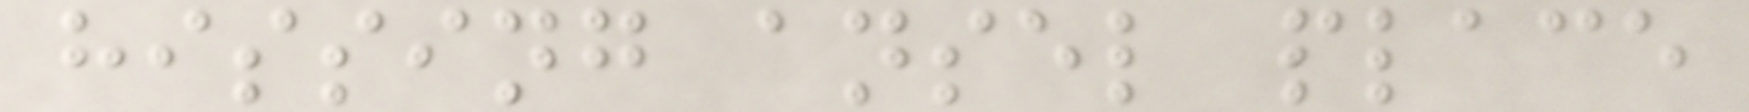hissing ansel place
